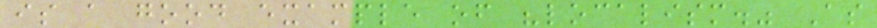is a good example of "localism." As
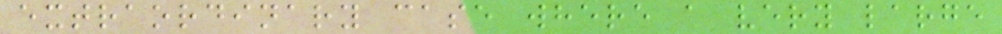extraordinary case where a very large
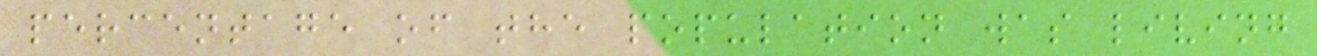percentage of the population was living
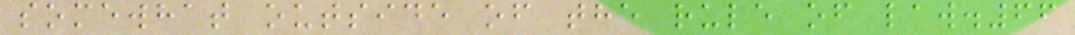somewhat outside of the rule of law.66
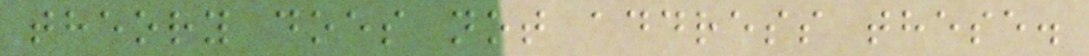theory does not address these.
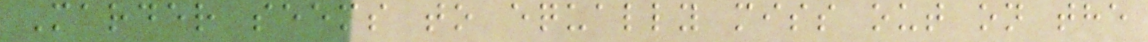Marder seems to equally miss out on the
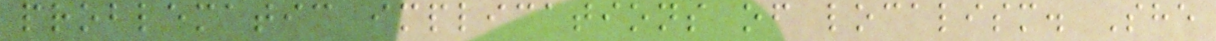problematic implications of localism. She
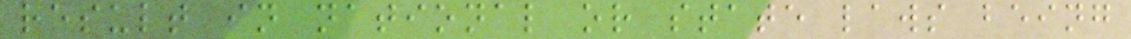result in national or state laws being
